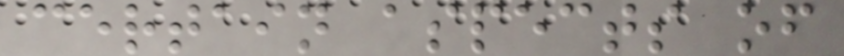certain aspects of
